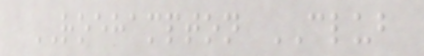ROEHAMPTON CLUB
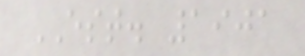EST. 1901
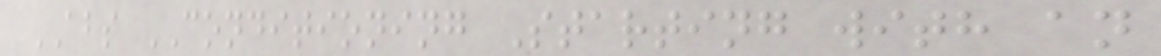ABS CONDITIONING Starting with an
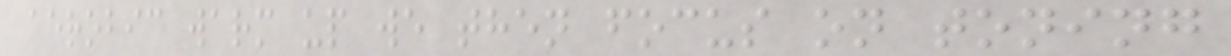aerobic warm up we then focus on toning
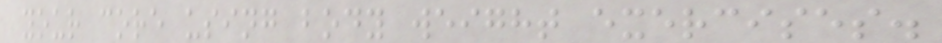your core using body weight exercises.
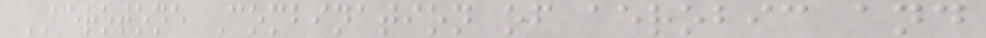AEROTONE Combination of aerobic and
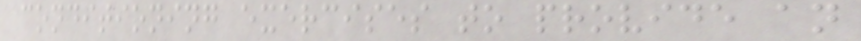conditioning exercises to provide an
